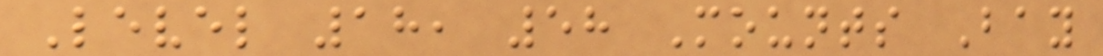Level 18, 58 Mounts Bay
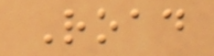Road
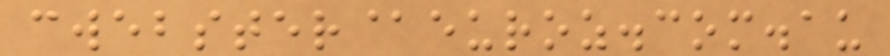cwebster@euroz.com.au
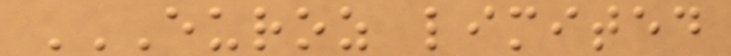EUROZ LIMITED
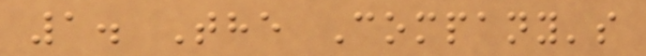1. The Company's
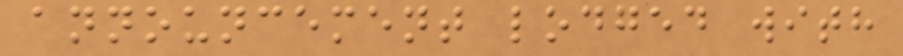announcement lodged with
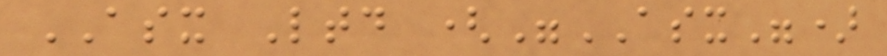ASX Ltd ("ASX")
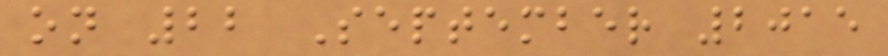on 22 September 2015
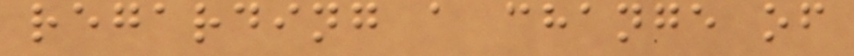regarding a change of
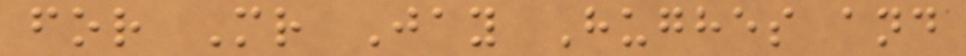for Mr Jay Hughes and
